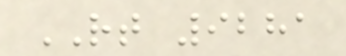RT 9281
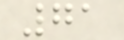71
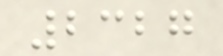2327
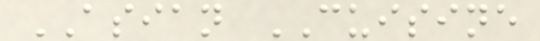ASIAN CUISINE
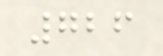726
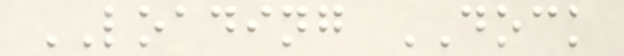LOADING DOCK
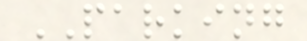PARKING
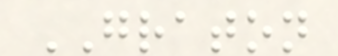GRATON
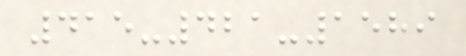415-421-1589
